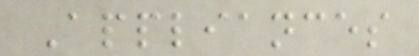Appliances
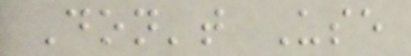Don't Use
